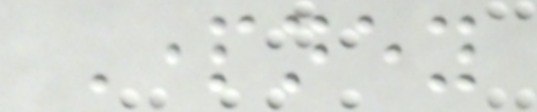Partney
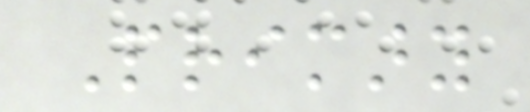Primary
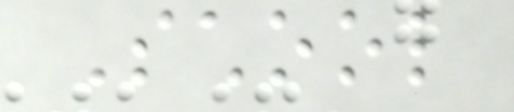School
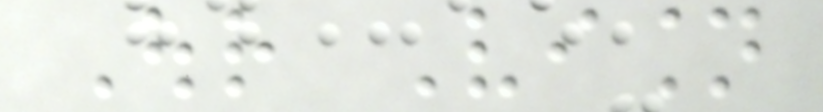Our Vision
